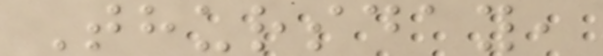Thursday,
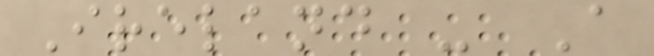Ireland - A
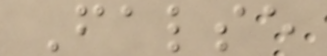False
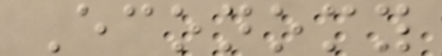Economy
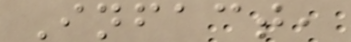Infact,
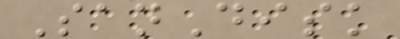SanDisk
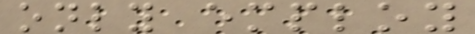only employ
